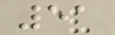51
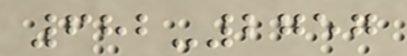682-2757
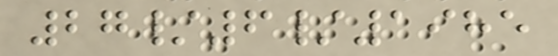27/6/1985
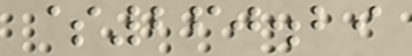$260.29
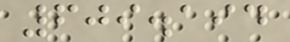609.194
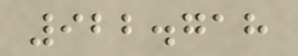922.718
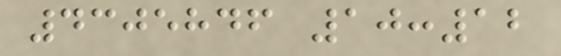4305846 10:12
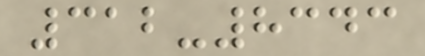312-8343
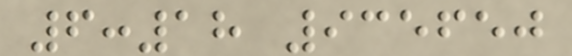6:18 935650
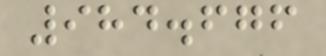984.676
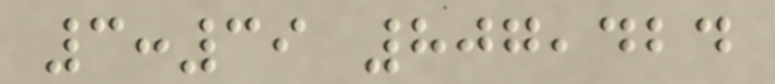3:39 807,424
